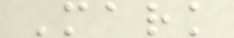Mark
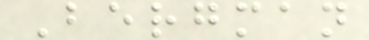Bergman
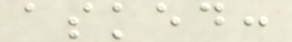asked:
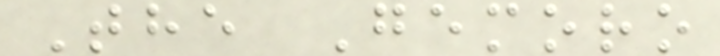The Gemoro
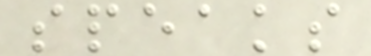speaks
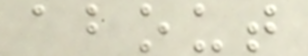about
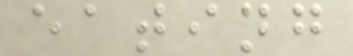eating
